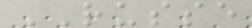RUSSE
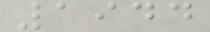1944
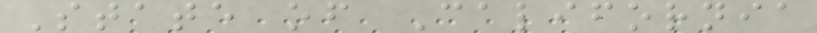State of California
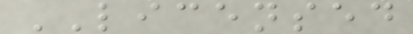LICENSED
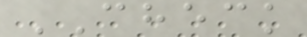CHECK
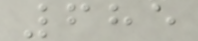685
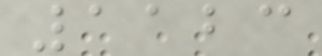1123
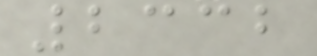2332
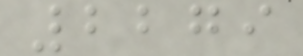2279
